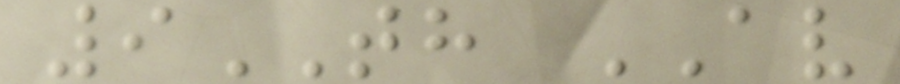9TH AV
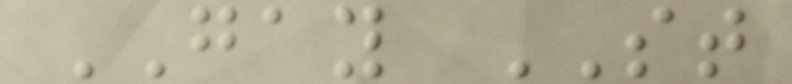GAY ST
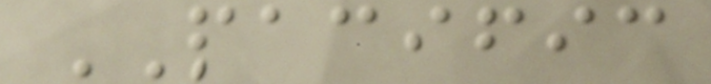PACIFIC
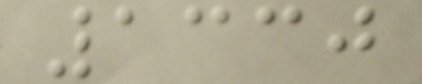1330
